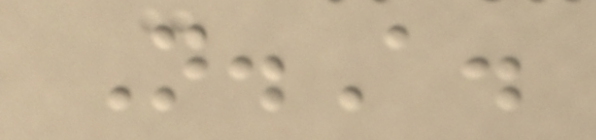N.A.
